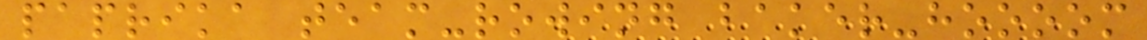paprika team-rowing baker-hoooom
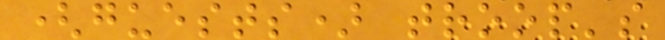(guests) troop's
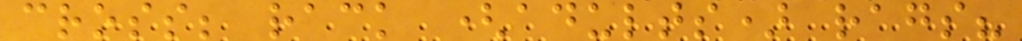cross; rack (adults) rags?
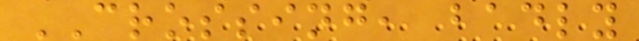CROSSING, badly
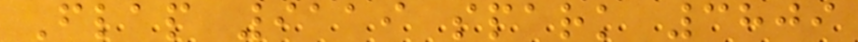Flap 9119 spark 3809
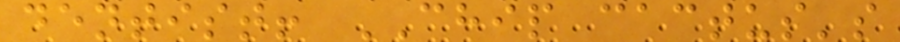dentist! CHIP cactus's
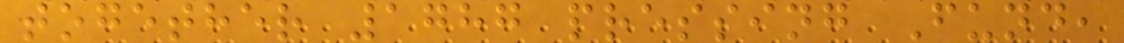together 1787 pressing Fund,
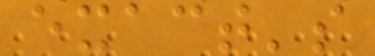exact's
